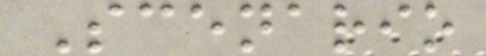Scenario
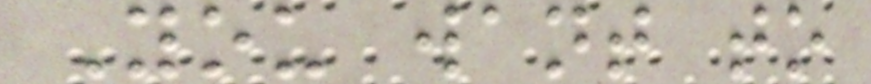You want to
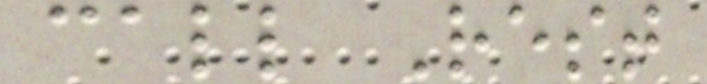call Rest
